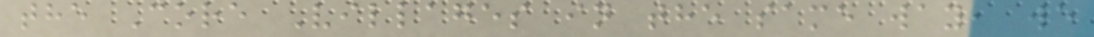the Core Villages in the same way, we
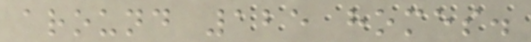around 125 homes.
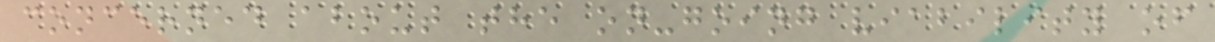concerned about the on-going viability of
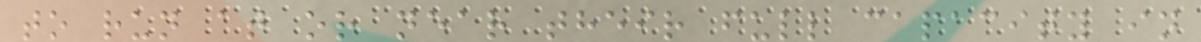to run at or near their full capacity in
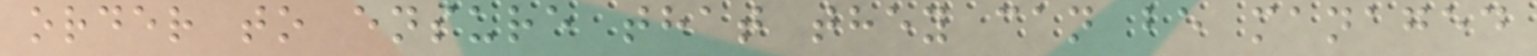order to ensure that they can be managed
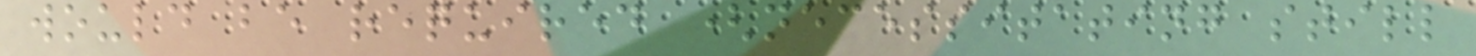would be required (necessitating still
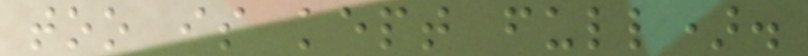too is kept full).
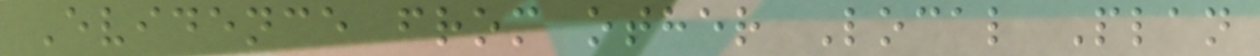Evidence from other Local Plan
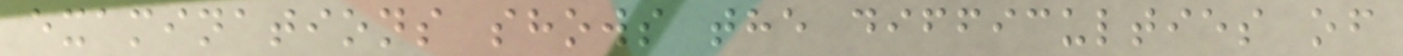examinations shows the difficulties of
